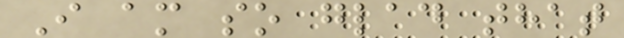I am so glad that
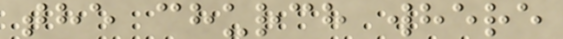the church where
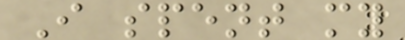I spent my
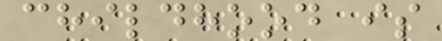childhood is
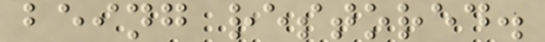being restored.
